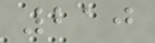210
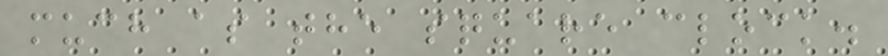much as the square clock.
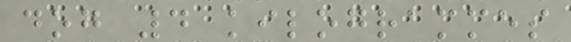dog 4 kilogrammes
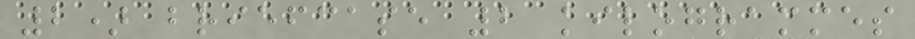2) briefcase 2 kilogrammes
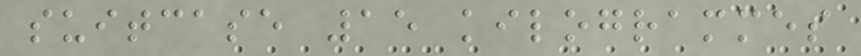suitcase 15 kilogrammes
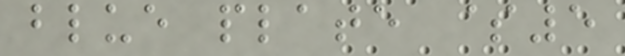blue plate $5
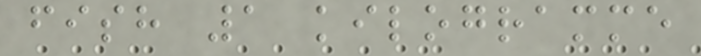fish 1 kilogramme
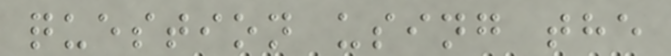question using the
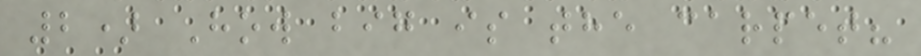2) How big is the carpet?
